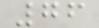76
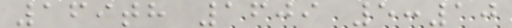169th 1609 5:10
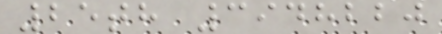25th 3948220
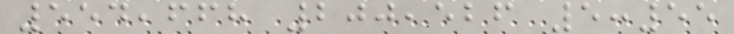554,668 200,526 5:55
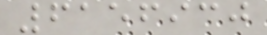6156930
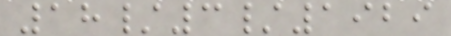18/3/1929
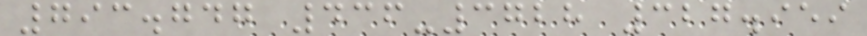793.747 436-3728 327.959
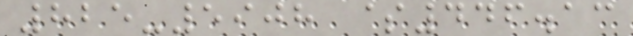825-5908 $446.13
